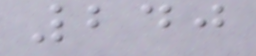240
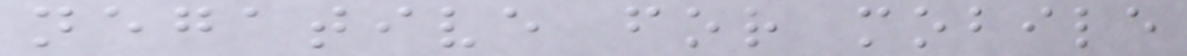negative for mobile
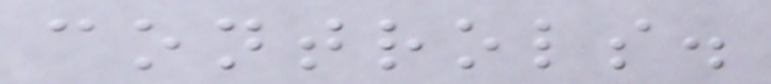controls.
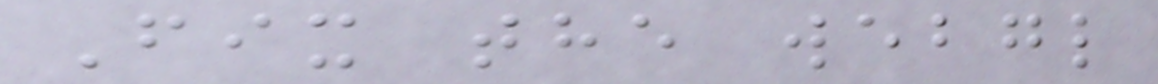Fix the webgl
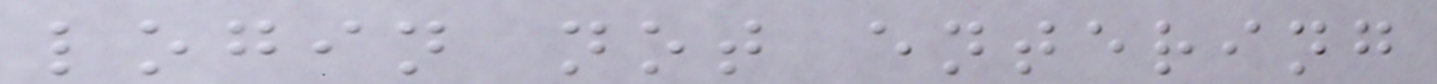login not entering
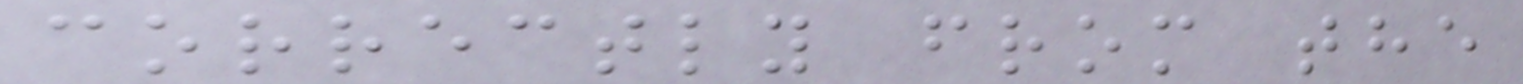correctly from the
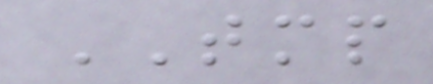TMP
